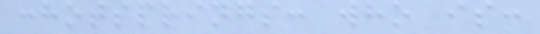:hotsprings: who is:
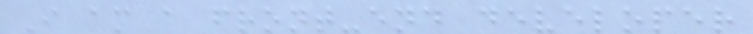I am a front-end developer
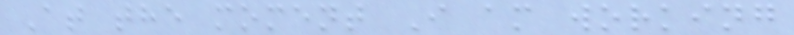At the moment I am working
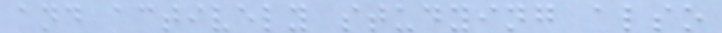and actively studying also
